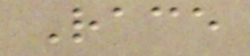Race
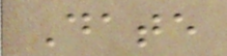Date
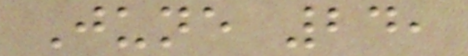June 24,
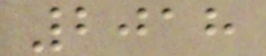2018
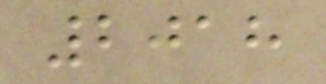2018
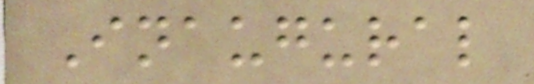Inaugural
